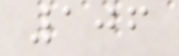106
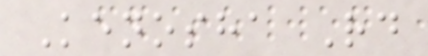Kenosha Rd
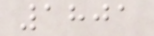1801
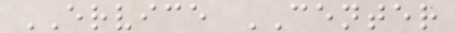ERVICE CENTER
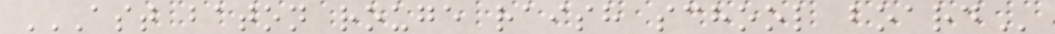AST BATON ROUGE RAISH SCHOOL BOARD
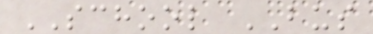SCHOOL BUS
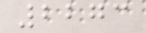2273
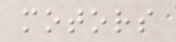motors
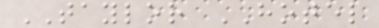TAYLOR HOTEL
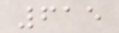615
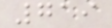719
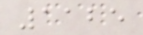1125
